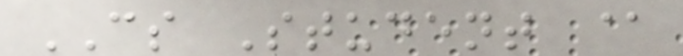CS Student @
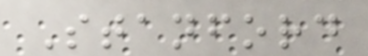Stanford
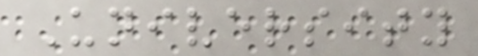University
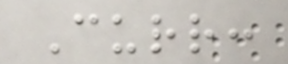Curr:
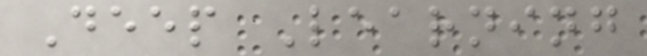Deep Learning
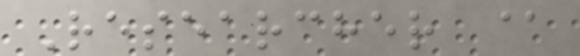Researcher @
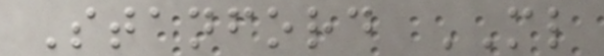Stanford ML
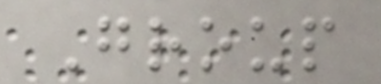Group
